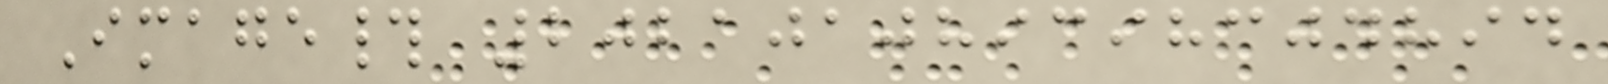Image# 202101089398304894
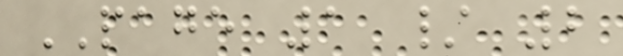PAGE 1 / 2
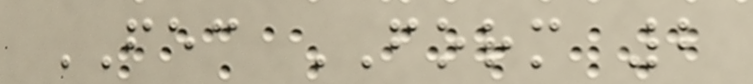FEC FORM 2
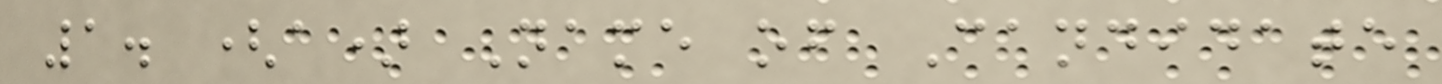1. (a) Name of Candidate
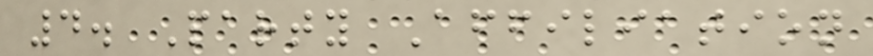4. Party Affiliation
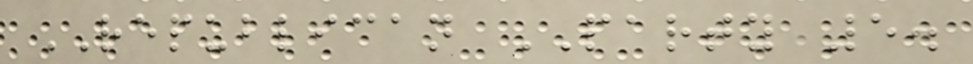REPUBLICAN PARTY 5.
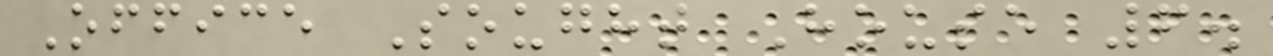Office Sought House 6.
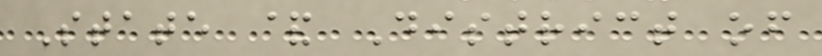State & District of
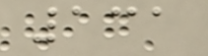131
